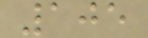105
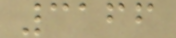3166
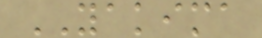YAKIMA
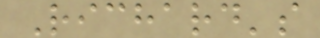Richard's
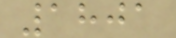1801
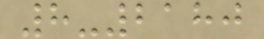8-2180
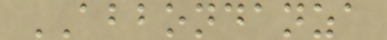ABBONDANZA
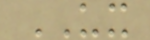UX
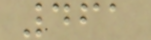461
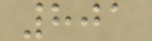801
